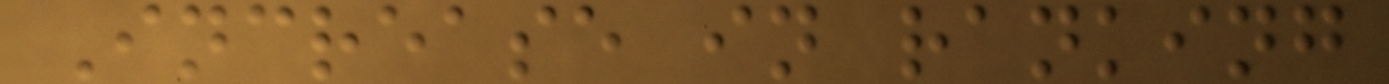Increase in ranking
